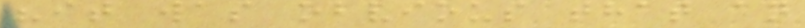"it was obvious that an
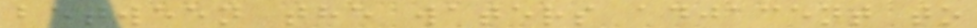between the waters adjacent to
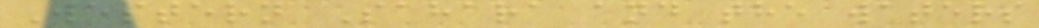Western Sahara and the waters
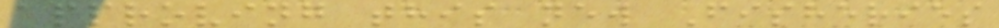approving this new Fisheries
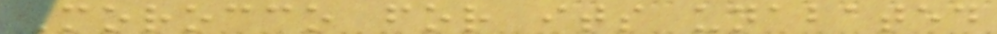Morocco for its unabated
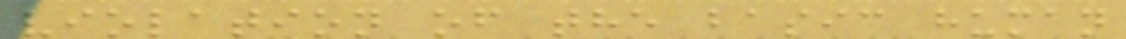violation of the basic human
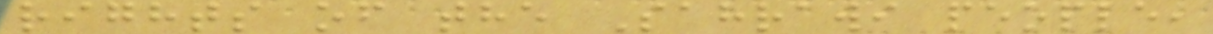rights of the Sahrawi people,
